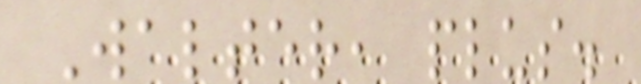Walter, plus.
